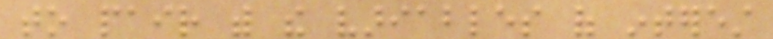to pair with the variables of interest
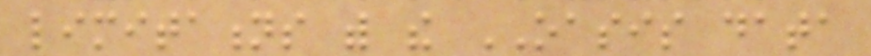limitations with the OASIS data
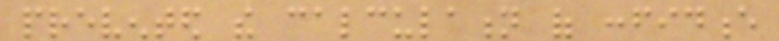prevented the calculation of confidence
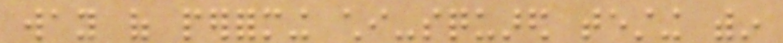way of performing chi-squared testing within
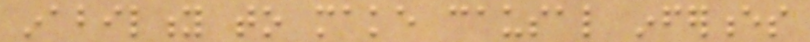inability to make causal inferences
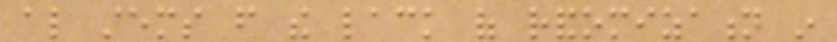also stems from the lack of randomization in
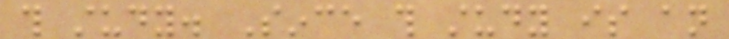this study. Since this study is an
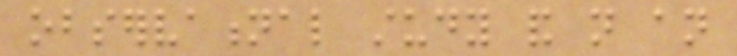observational study and not an
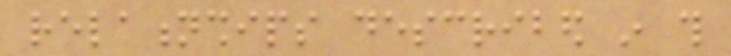relationships described in this
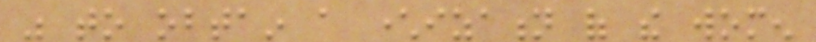was to obtain a characterization of the women
